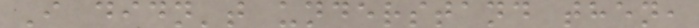I didn't understand then,
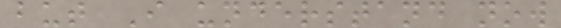but I understand now
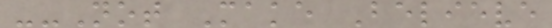--Not Make Believe
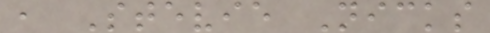, Stevie Nicks
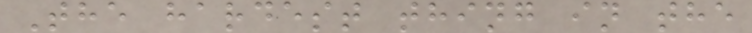The hardest thing in the
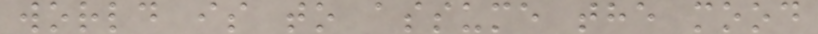world is to assume the mood
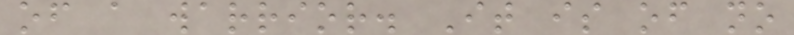of a warrior. It is of no
